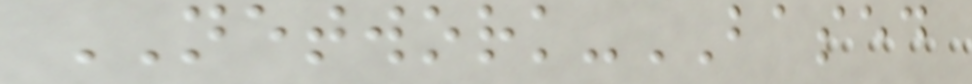NETWORK-BASED
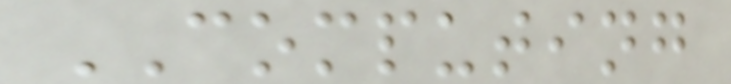COMPUTING
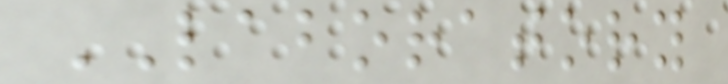LABORATORY
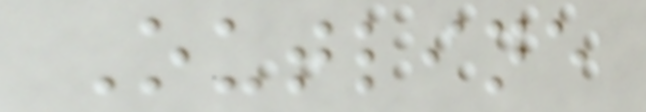Outline
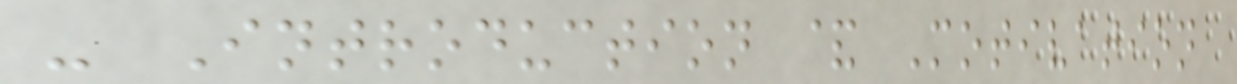- Introduction & Motivation
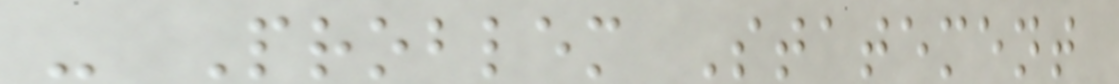- Problem Statement
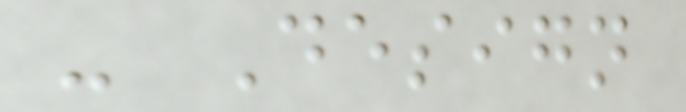- Design
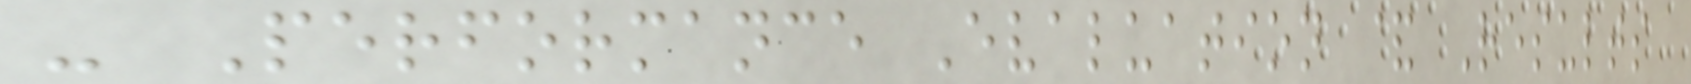- Performance Evaluation & Results
